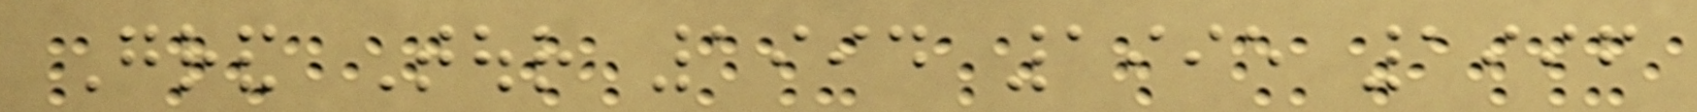Grand Tour 1994 1995 1996
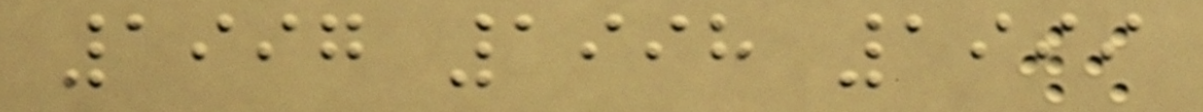1997 1998 1999
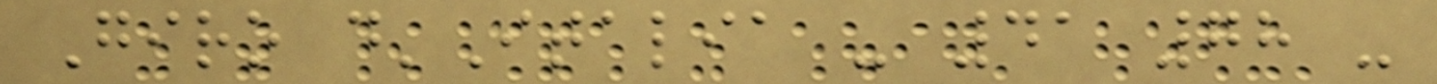Giro d'Italia - 41 78 -
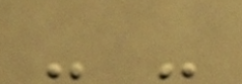- -
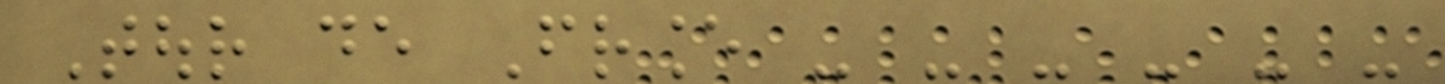Tour de France - - - - - -
